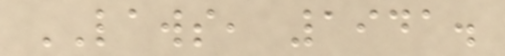LAWS, 1941.
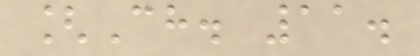[Ch. 11.
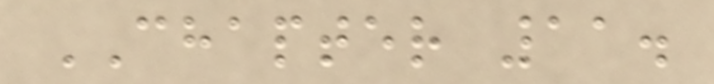CHAPTER 11.
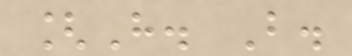[H. B.
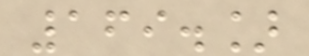169.]
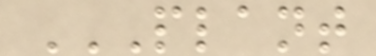PLANT
